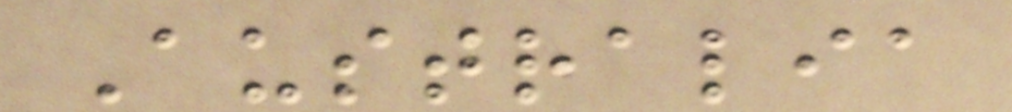Australia
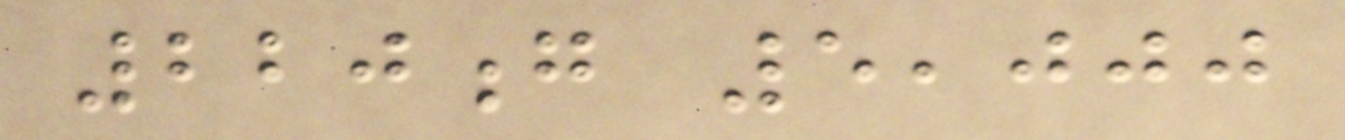220g 5,000
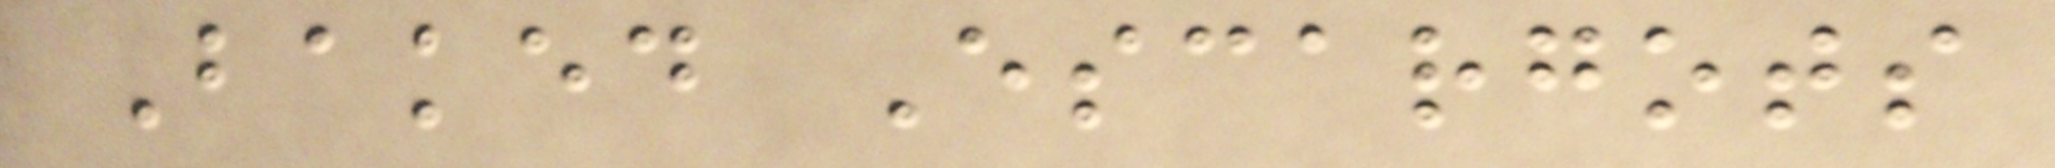Baked Escargots
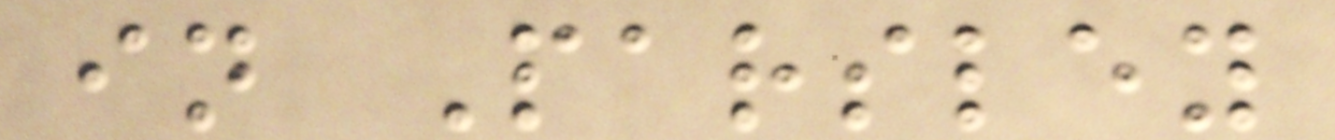in Parsley
